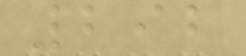292
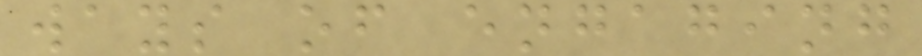ways of engaging
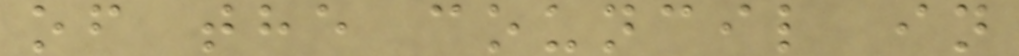of the council in
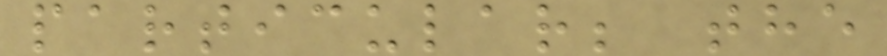particular; the
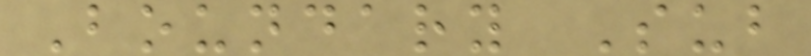Boundary Sub
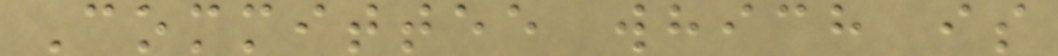Committee which is
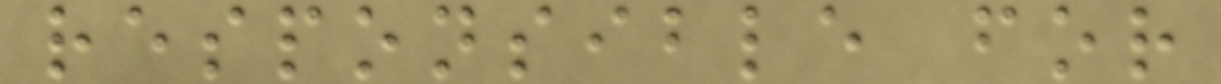responsible for
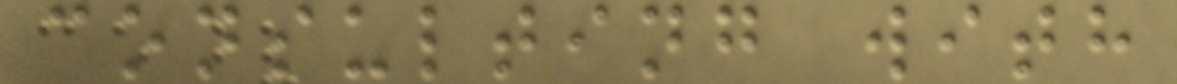consulting with
